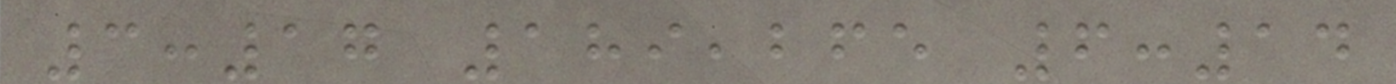3:17 189,265 6:14
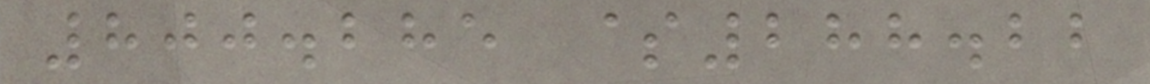800.285 $288.22
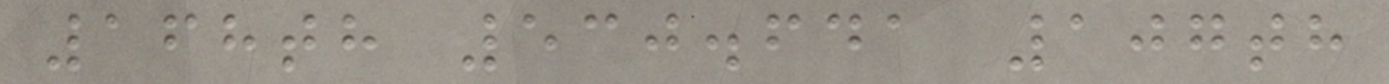168th 530.641 107th
